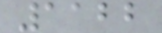1122
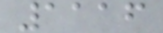1116
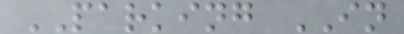PARKING IN
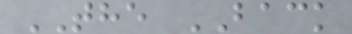THE BACK
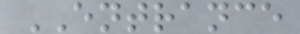ENTRANCE
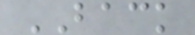BACK
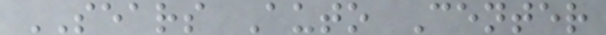SEARS Auto Center
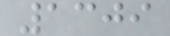1309
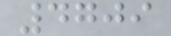4709
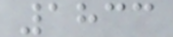1833
